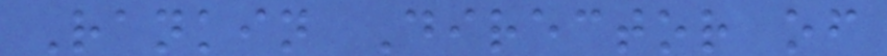Rankin Director of
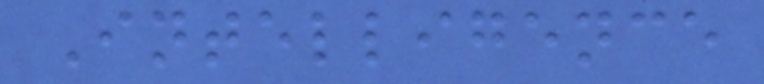Intelligence
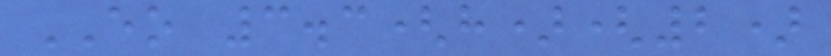EO 3.3(h)(2)
